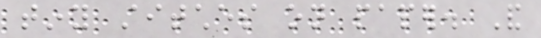tiny stitches on paper. And
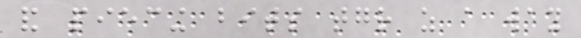and piecing bits together as a way
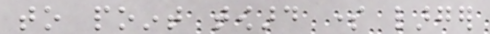to point toward some larger
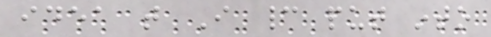idea that I cannot put into
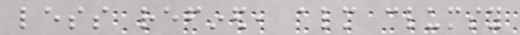less refined, almost clumsy
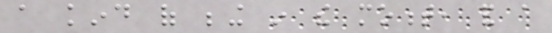a kind of being in the moment, and a
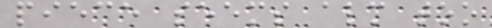piece seems almost too
